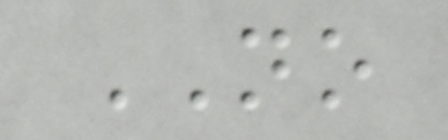NO
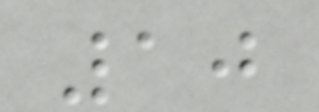10
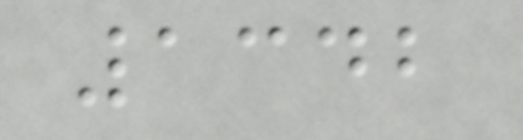1342
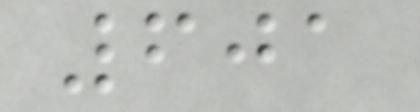601
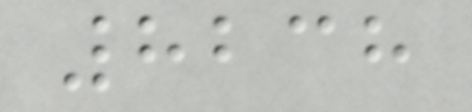8238
